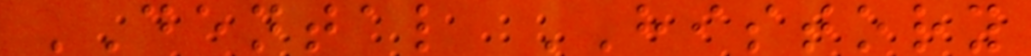DENTAL HISTORY
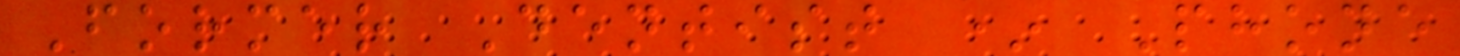Former Dentist * Phone
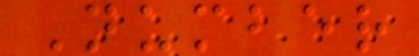Number
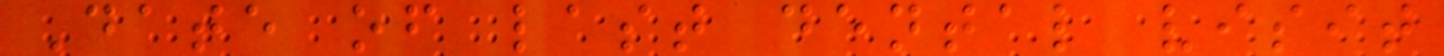Date of last dental visit
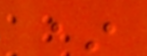*
